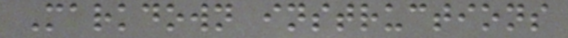Markdown instructions
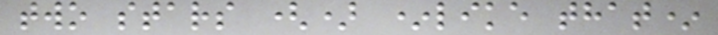two stars () *like that*
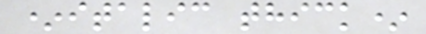*italic thick*
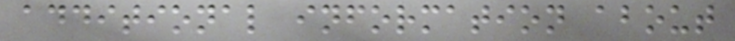additional information about
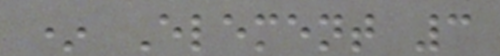* Element 3
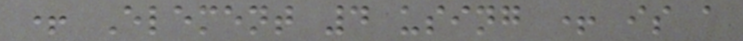+ Element 4 using + is a
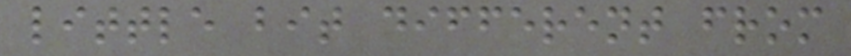little bit different from
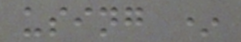using *
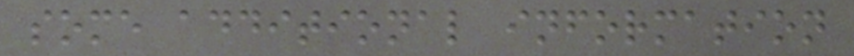some additional information
